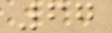67
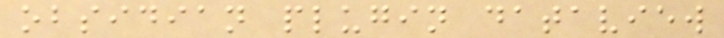obsidian plugin dataview
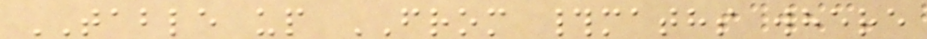TABLE up FROM #maths where
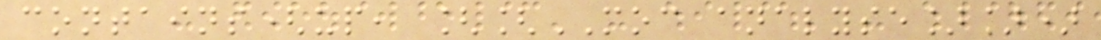contains(up, [[MOC analyse]])
